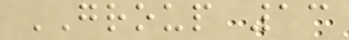GROUP 13
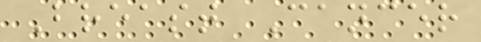Breast Cancer
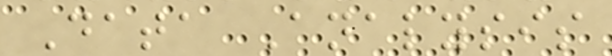Data Analysis
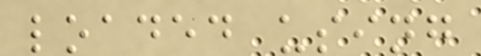loaded using
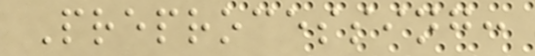Preprocessing:
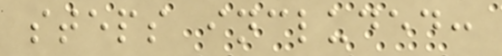steps included:
